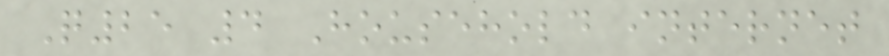Q25 4 Household internet
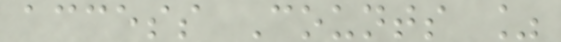access Counts %
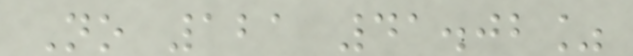No 121 41.02%
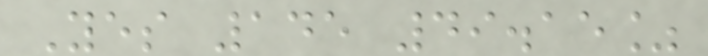Yes 145 49.15%
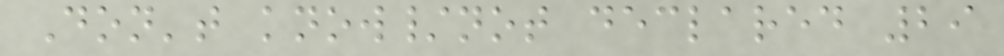Don't know/not declared 29
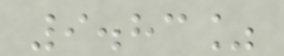9.83%
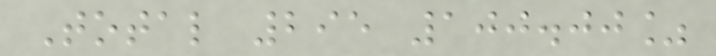Total 295 100.00%
